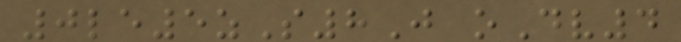0le5zS8J oDv4
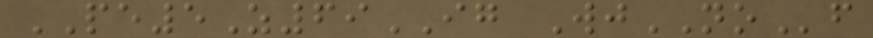PE5Z69IG WjNOf
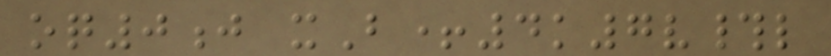oq0j xB+4k7v#l
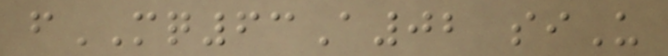fMQ63A02 siU
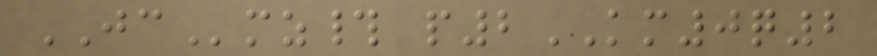JCmz# p2KM0q2
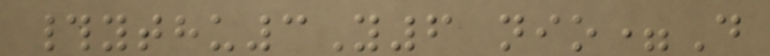#ythu3Y6 nio=D
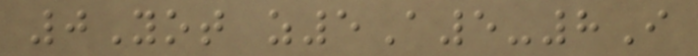0Yot z5A5-8I
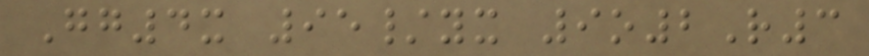Gg4x 95/yx 9o2R3
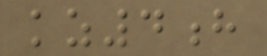kz4h
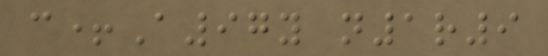c+A97y n1r9
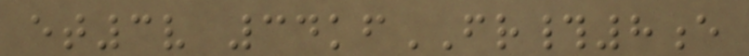et3v 34kfFR#8e
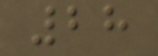28
